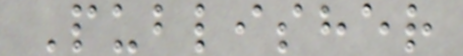Publisher
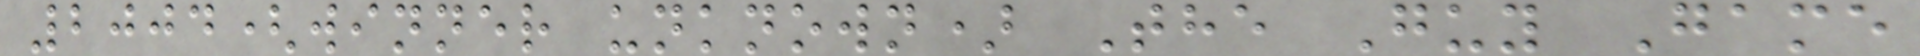2004(winner unknown) The Guy Game
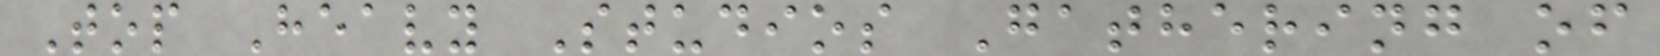Top Heavy Studios Gathering of
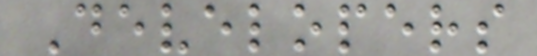Developers
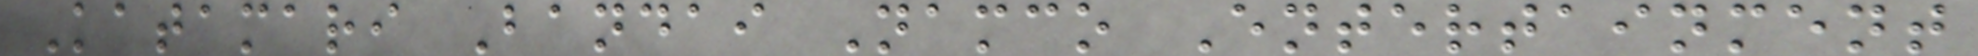Katamari Bandai Namco Entertainment
